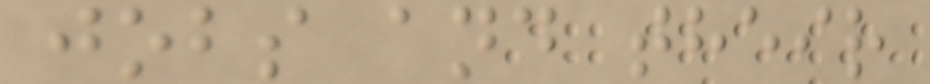jobs and their
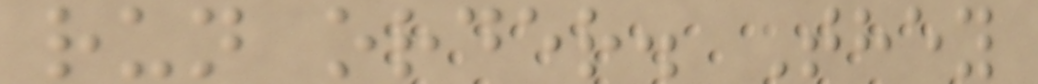run order. They
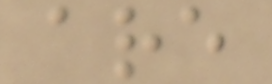are
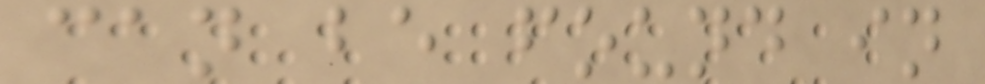can be found in
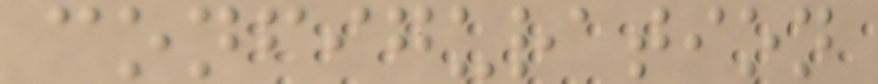configuration
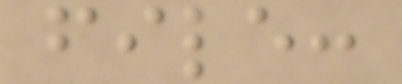file:
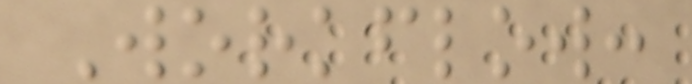Workflow:
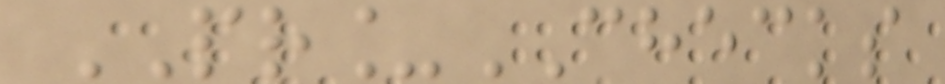PR_CHECKS
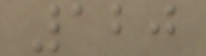120
